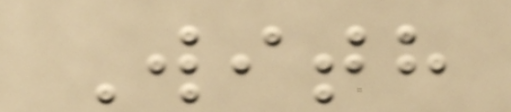With
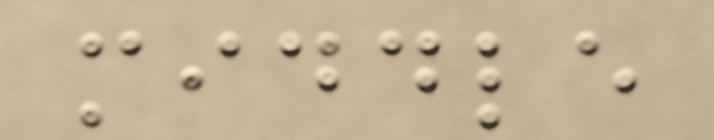middle
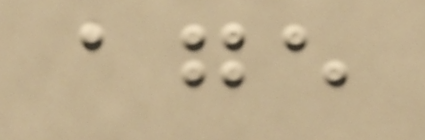age
